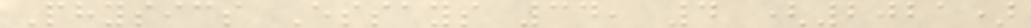Physics Essays 34, 4 (2021)
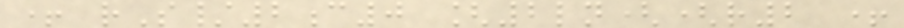+ rS/2c0 [2ln((r2 +
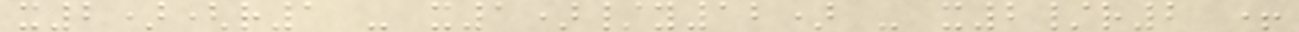x2)(r1 - x1)/y12) - x2/r2 +
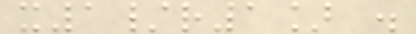x1/r1] .
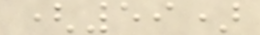(59)
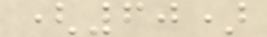(60)
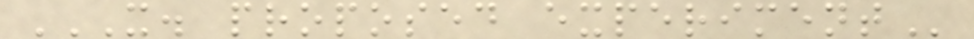X. PROPOSED EXPERIMENT
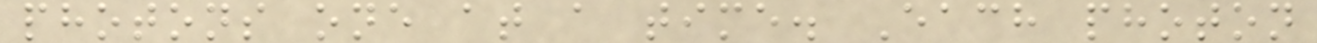photons one at a time. Each photon
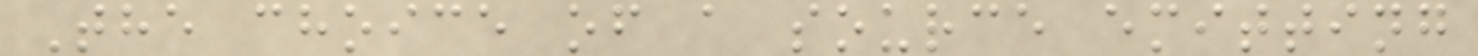The choice of a source emitting
